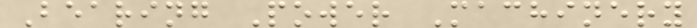Bearing Power Machinery
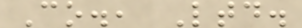Co., Ltd.
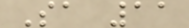Sa 11
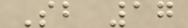Sb 17
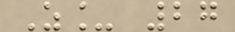Z_ 27
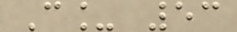C_ 53
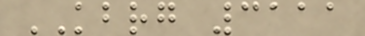KBRG 3111
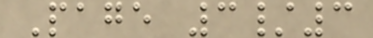Page 3/3
